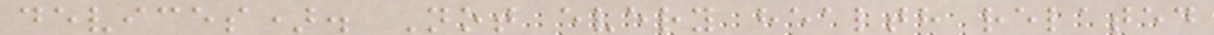devices). Not every health related
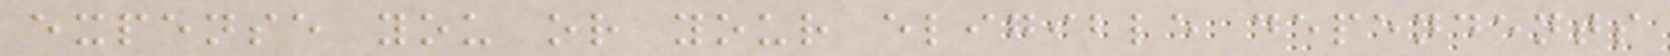expense you or your eligible dependents
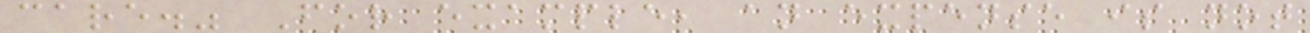care." For example, an expense is not
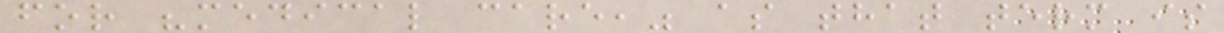for "medical care," as that term is
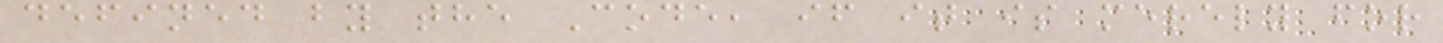defined by the Code, if it is merely for
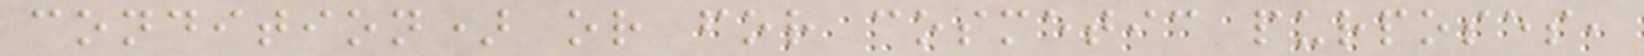condition) or for cosmetic purposes,
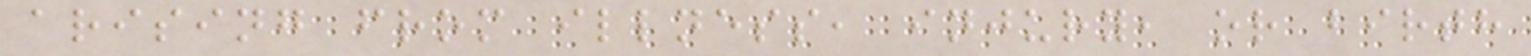arising from illness, injury, or birth
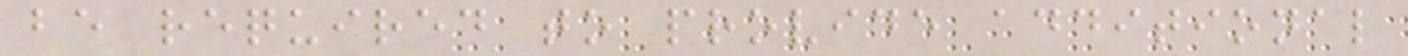be required to provide additional
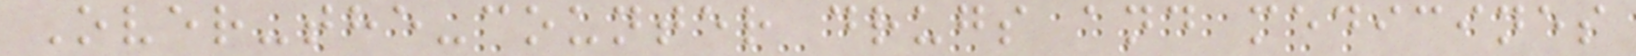Over-the-counter drugs and medicines
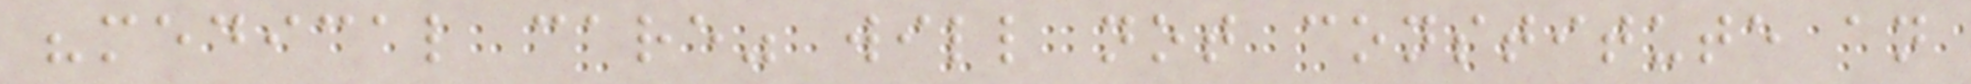"medical care" will not constitute an
